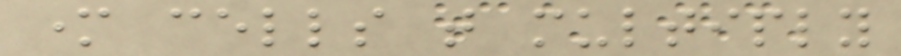mother cells that multiply
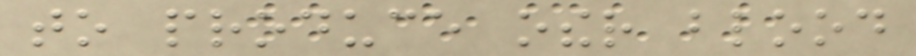to produce other blood
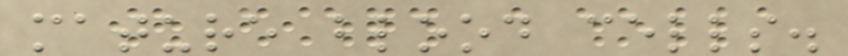mature blood cells.
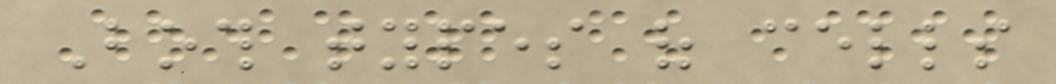Both types of cells
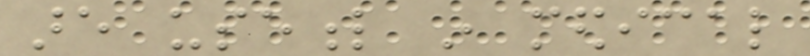are useful in medical
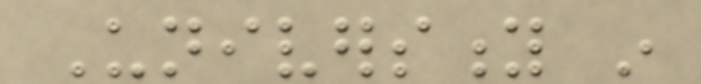University in
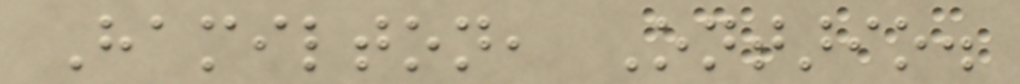Hamilton, Ontario.
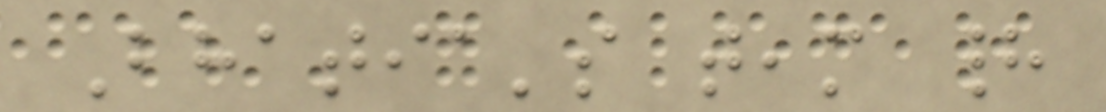Bhatia's team had
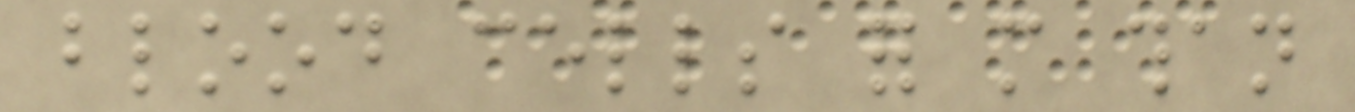blood cells for more than
